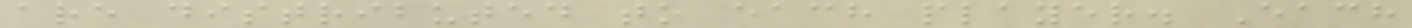are distributed to each player. Each
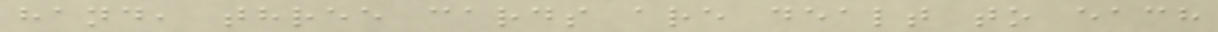hand, three cards are dealt to each
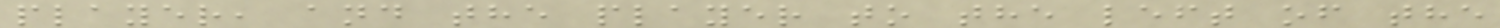player, and the player to the left of the
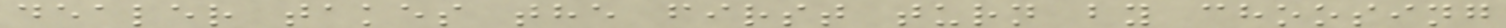dealer takes the first turn by choosing
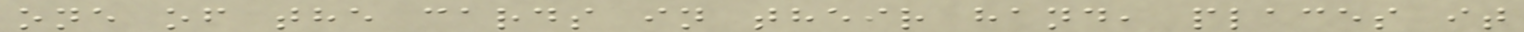one of the cards in their hand, places it
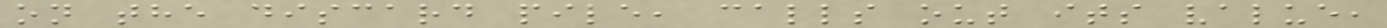on the discard pile, calls out its value,
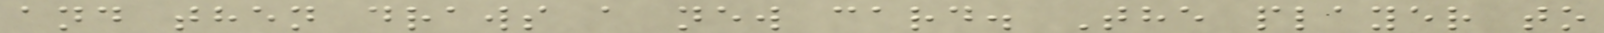and then draws a new card. The player to
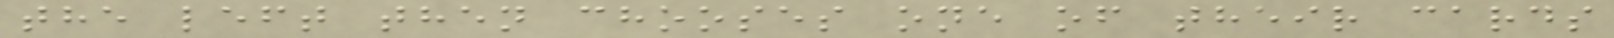the left then chooses one of their cards
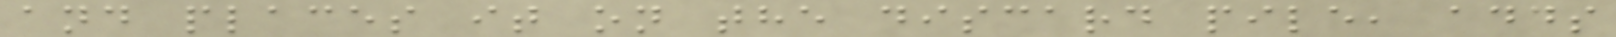and places it on the discard pile, adds
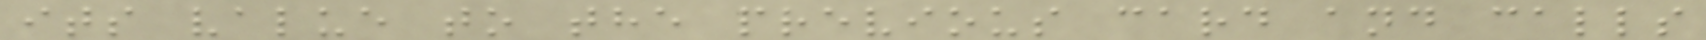its value to the previous card and calls
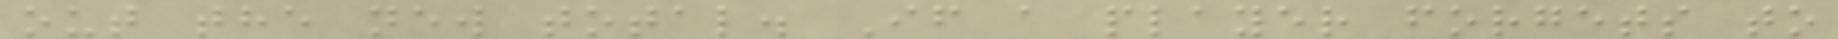out the new total. If a player forgets to
